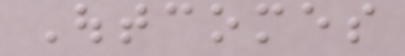Outcomes
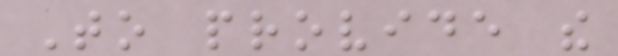To provide the
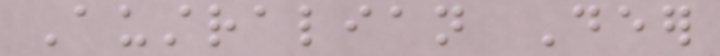Australian Deer
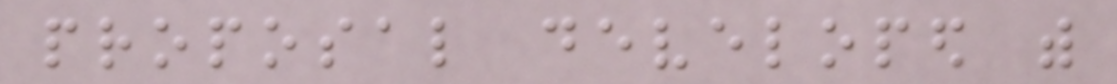proposal developed with
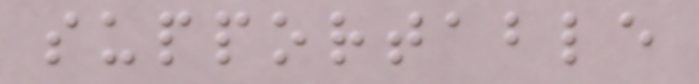supportable
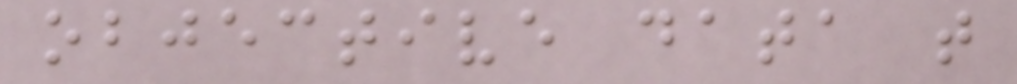objective data that
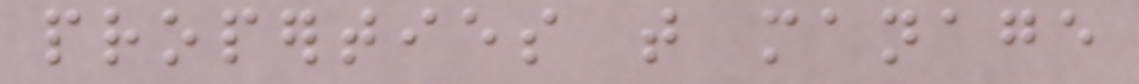properties that manage
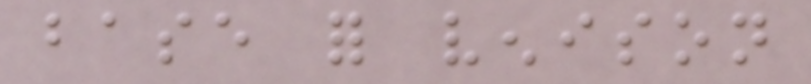base for venison
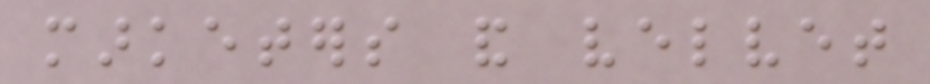marketers and velvet
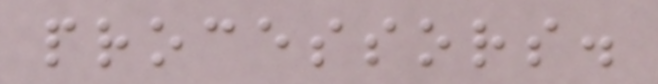processors.
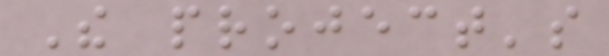The project's
